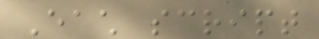Each script
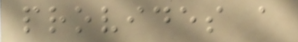provides a
